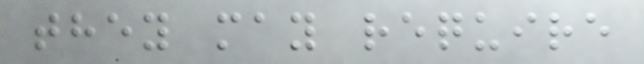they may require
